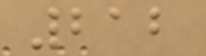212
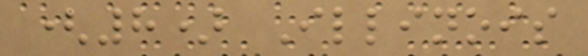(8) Illinois
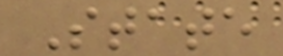State
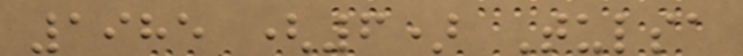1985 (6) Tulsa
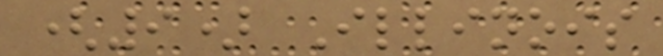(9) Illinois
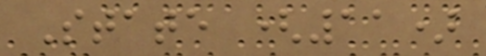State (11)
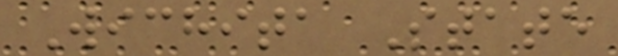Wichita State
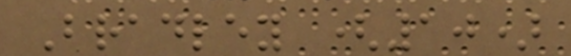Bradley (10)
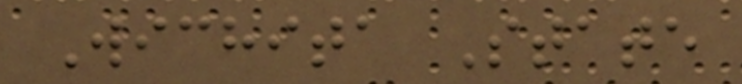Wichita State
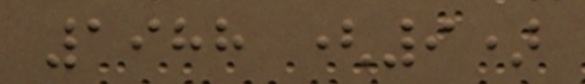1988 (9)
